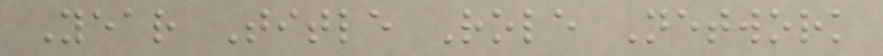Year Title Role Network
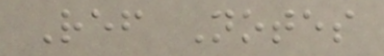Ref Notes
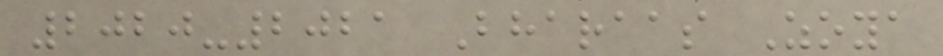2020-2021 Bharaas Zoya
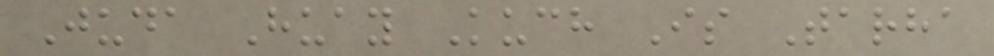Juda Huay Kuch Is Tarha
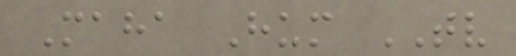Maha Hum TV
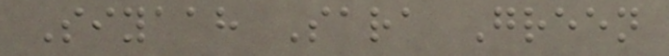Siyaah Sara Green
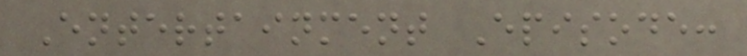Entertainment Episode:
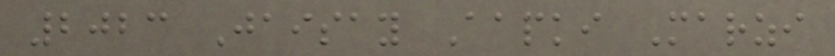2023 Jaisay Aapki Marzi
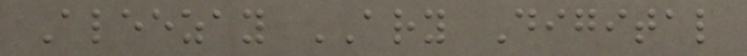Aleezay ARY Digital
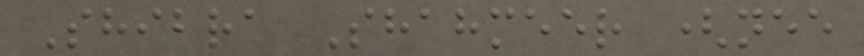Shibra Shahmeer (nee
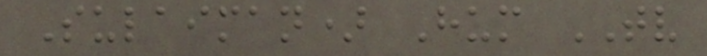Sulaiman) Hum TV
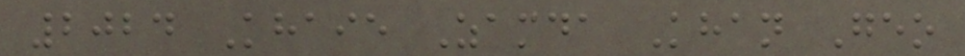2024 Khaie Zamda Khan Geo
